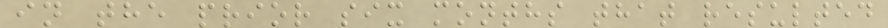in the prior six months that resulted
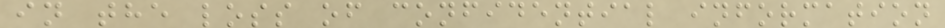in the loss of confidential information
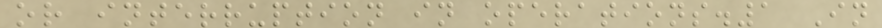or interruption in operations.1 In
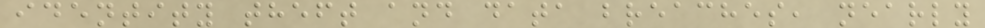identity theft and data breaches, nearly
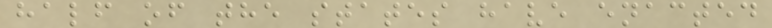half of the states have enacted
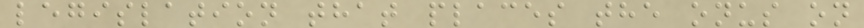legislation that places the onus on
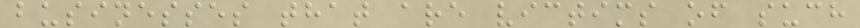businesses that are victims of such
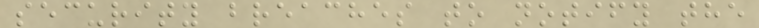security breaches to notify the
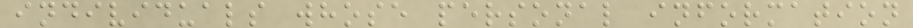individuals whose personal information
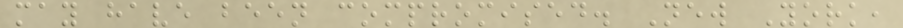may have been compromised. New York,
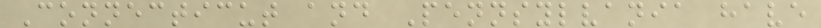Connecticut and Pennsylvania have
